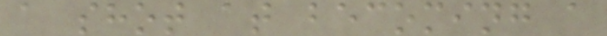a shot at becoming a
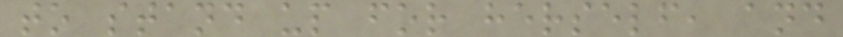to stand up for herself, and
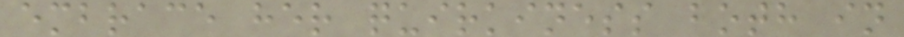embrace her quirkiness both in
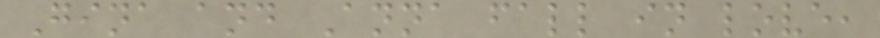Gina and Anna fall in love,
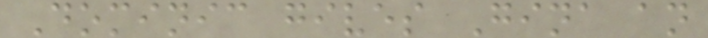Dominic gives Gina an
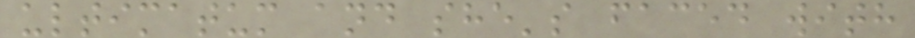ultimatum and she's faced with
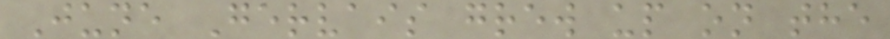June Gervais grew up on the
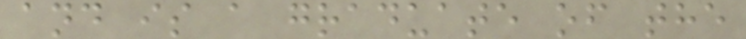and is a graduate of the
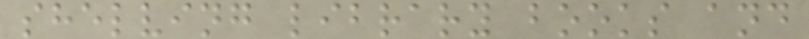shelving library books and
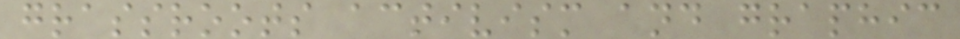grassroots activism and graphic
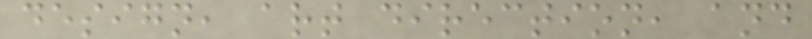design, art direction, and
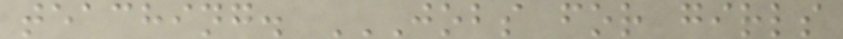teaching. JOBS FOR GIRLS
